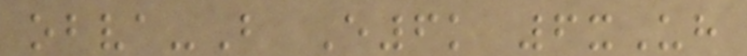obva-B E6k 6xUh
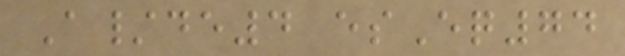A/de4 esEq74
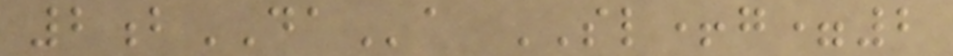2bDAa SL+g=2
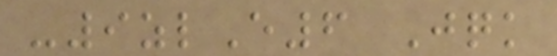-9zlE6 Jqk
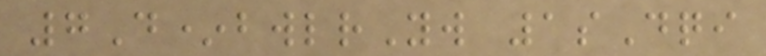7D*bwlrYw 1sDqi
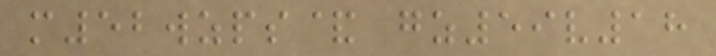m52wzps& gz59v18
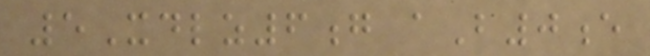5Xdlz6g aB0e
